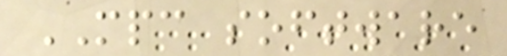MPC software
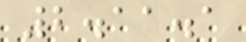2.11.1
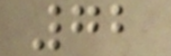72
